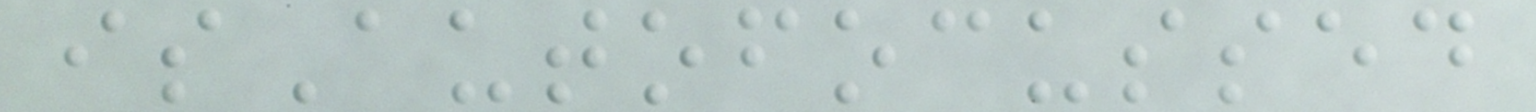isAutofocussed
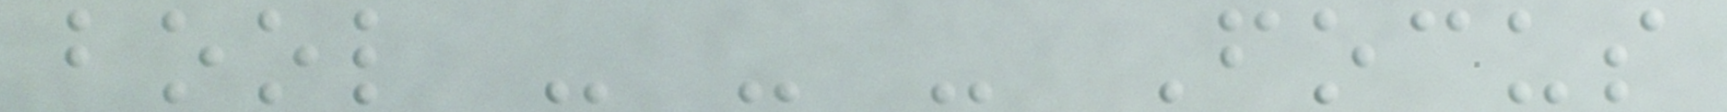bool - - - Focus
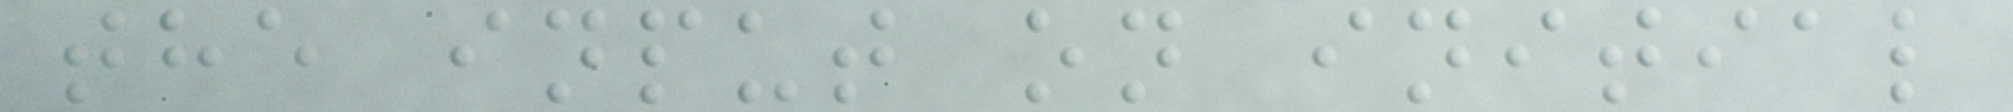the input on initial
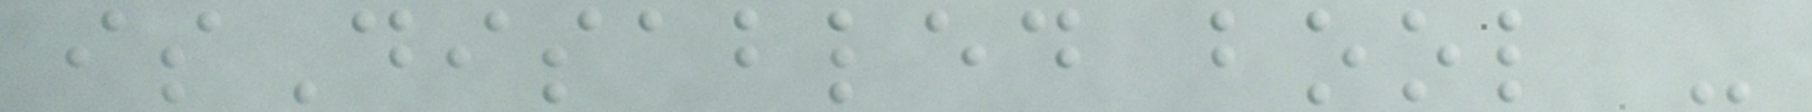isDisabled bool -
